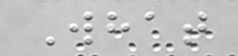What
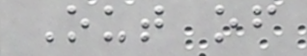Out of
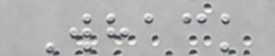Whack
